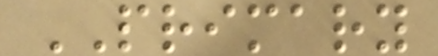PRIMARY
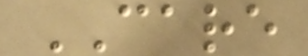CARE
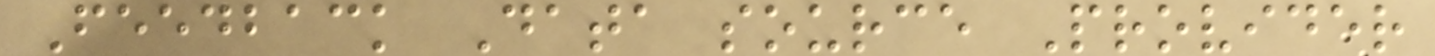Feedback Data source Provider
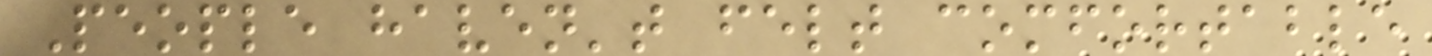People haven't felt comfortable
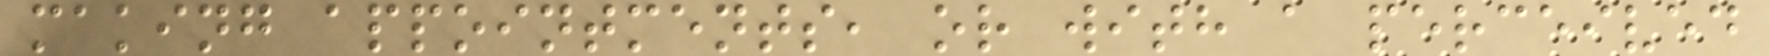making appointments, or with a perceived
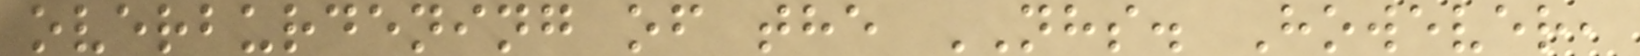overburdening of the NHS. However,
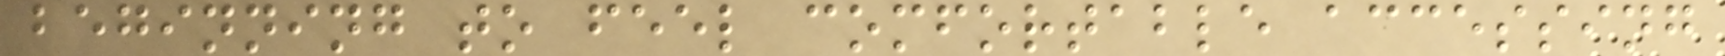beginning to feel comfortable accessing
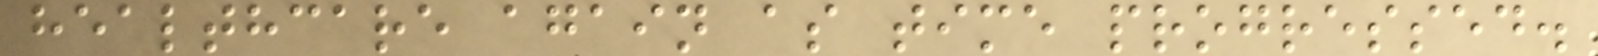healthcare again as time progressed.
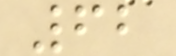62
